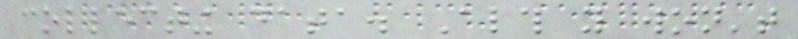collecting data. Although you won't
